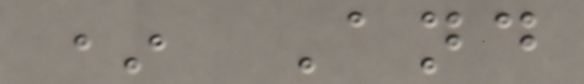* And
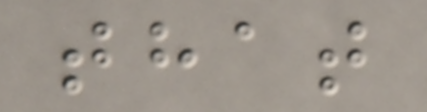that
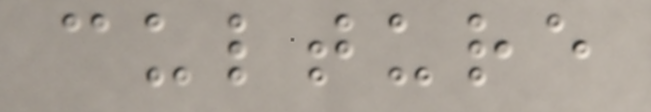culture
